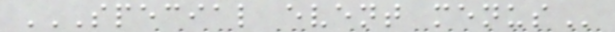SPECIAL EVENT MENUS
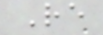Re
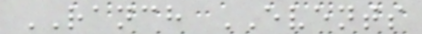RANCH EVENTS
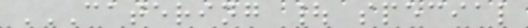CATERING | SPECIAL
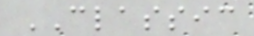CLASSIC
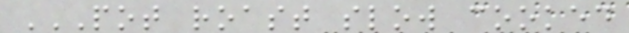POT ROAST SLOW COOKED
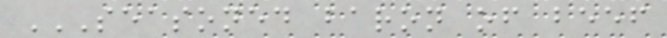SEASONED BARON OF BEEF
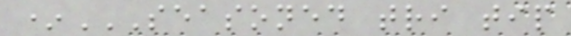*SEASONED TRI TIP
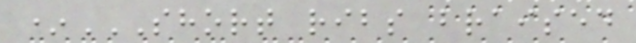*SHORT RIBS BRAISED
